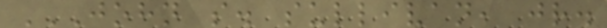JOHN S. SULLIVAN, JR.
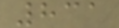831
